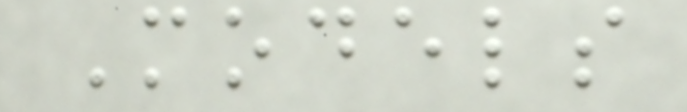Models
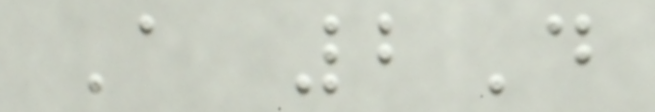A 2D
